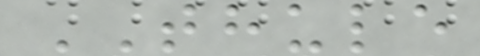THULE
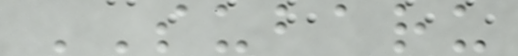SUBARU
